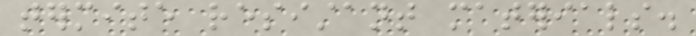termite resistant materials.
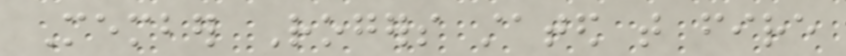Member Rogers stated that fire
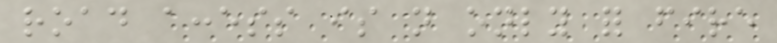road access is not only for fire
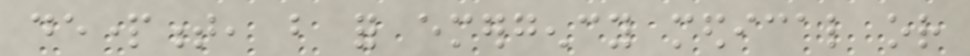department, but for emergency medical or
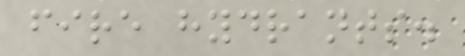fire hydrants.
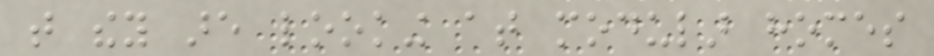that they are looking at modular homes
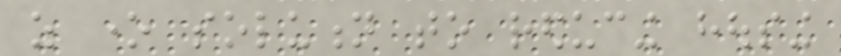as one solution to reducing housing
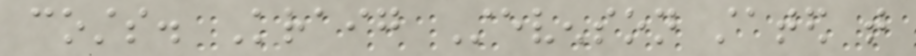costs. Kraig Stevenson stated that
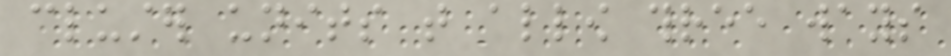cluster units that allow three ways
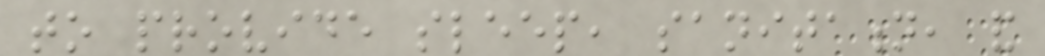to provide sleep, sanitation, and
